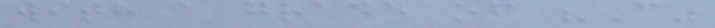with a grade of "C"
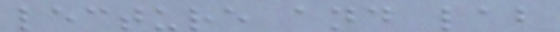lecture and lab
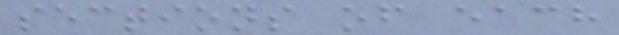sections of each
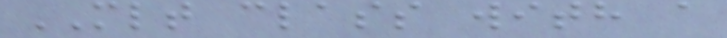MLT class with a
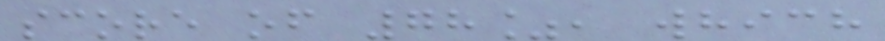score of 78%, which
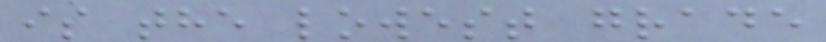is the lowest grade
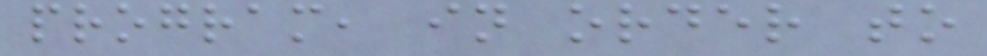program, in order to
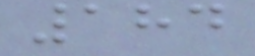184
